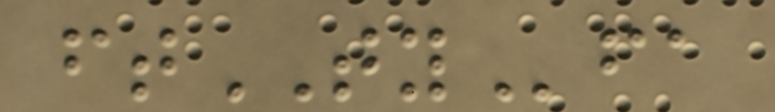ftTYfa
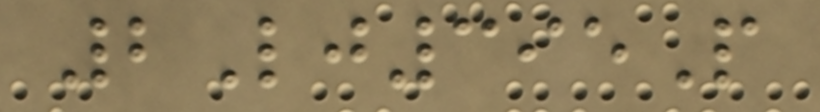2Lj395P
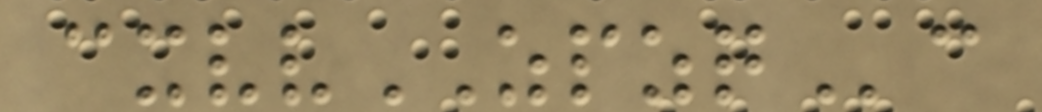cxvvZPZQc
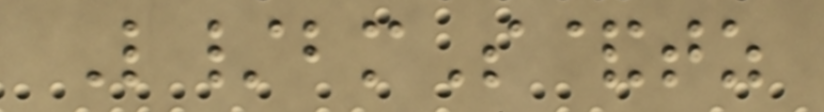L/bmS&tz
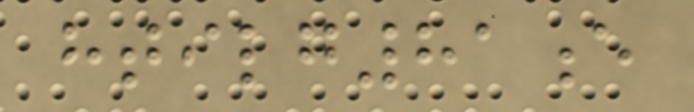htilg81e
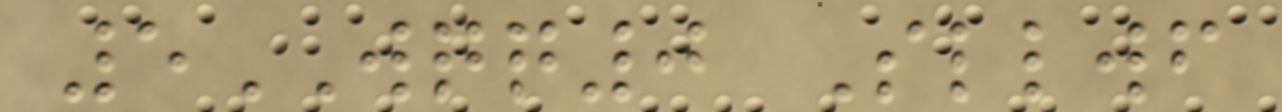5WQQ0 Sllwf
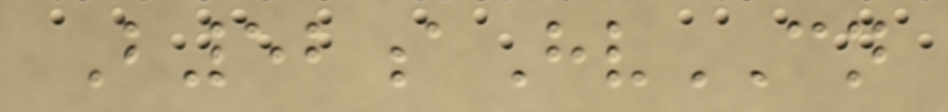B52aHvCN
